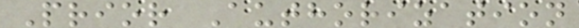Prior Authorization
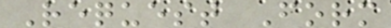Request Form
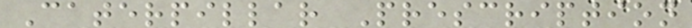Caterpillar Prescription
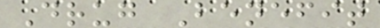Drug Benefit
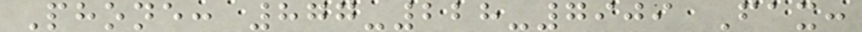Phone: 877-228-7909 Fax:
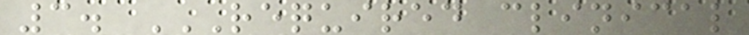3. REQUIRED CLINICAL
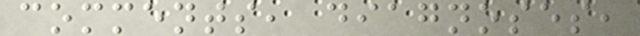comments, diagnoses,
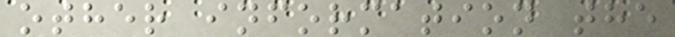other information the
